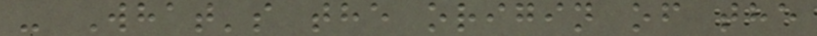- What's the origin of the
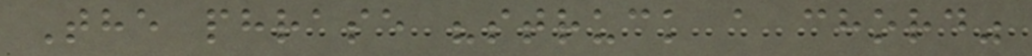The phrase "struck a chord"
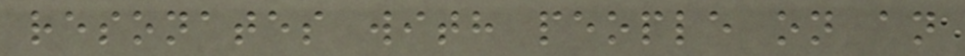resonates with people on an
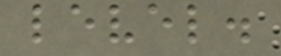level.
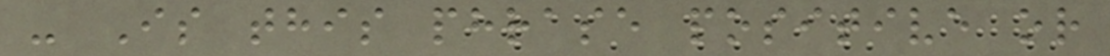- Is this phrase positive or
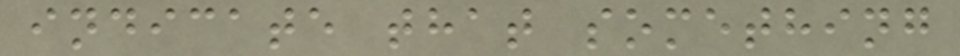indicate that something
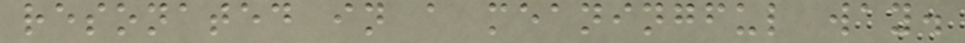resonated in a meaningful way.
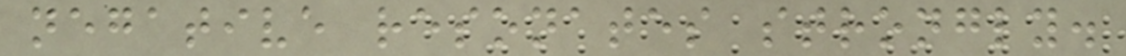negative resonates strongly.
